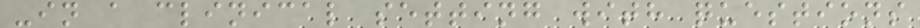-in a clinical setting with questions
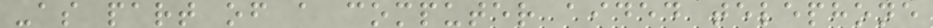-as part of a computer aided telephone
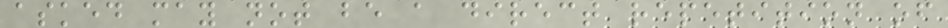asked may not be a direct repetition of
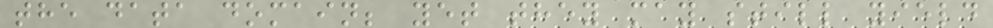the data domain; yet they may still yield
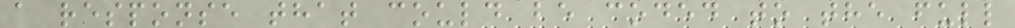a response that could be coded to the full
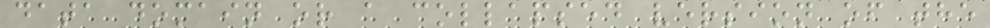data domain or a collapsed version of the
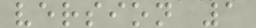version 1
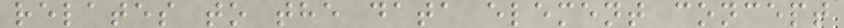relates to the data element concept
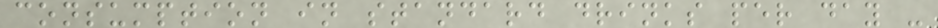consumption in standard drinks per day -
